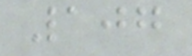107
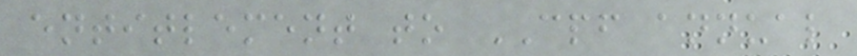entitlement to CPF annual
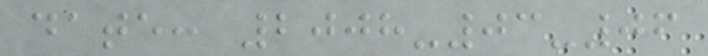date: 2008-03-06
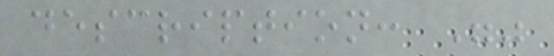description: ""
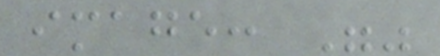image: ""
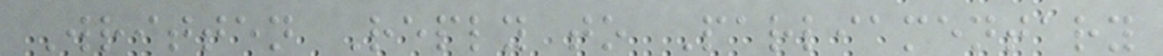Written Reply to Parliamentary
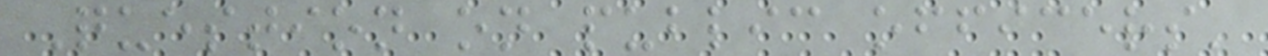Question on public officers'
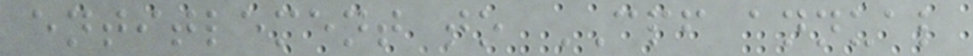entitlement to CPF annual
